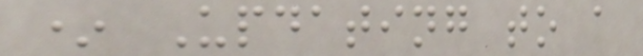* Updating to a
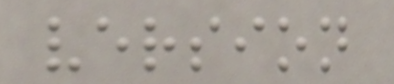version
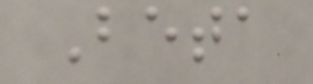Beta
